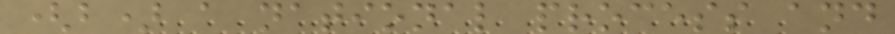(b) a national process and
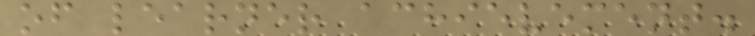of learner achievement.
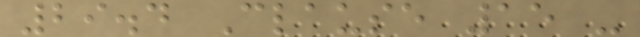29.4 Clause 15 -
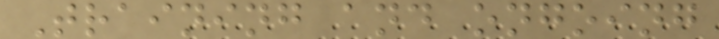Training and ongoing
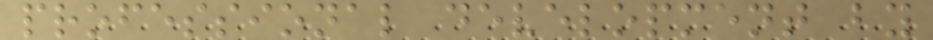professional development by
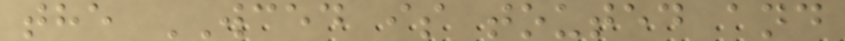the WCED is touted and
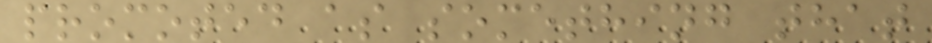promoted as something that
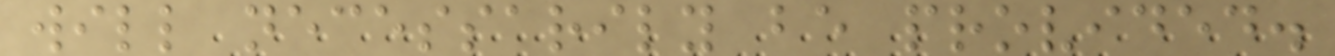will necessarily be provided.
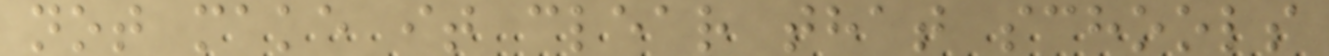not make it clear that schools
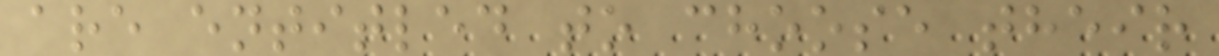are entitled to choose their
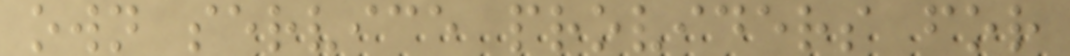own service providers for
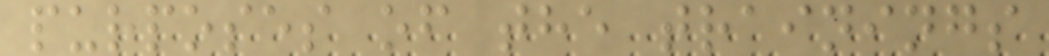purposes of the trainings
